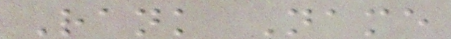Rank Name
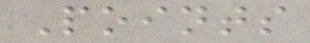Points
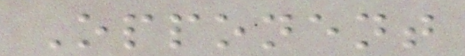Opponent
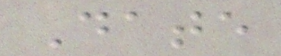Date
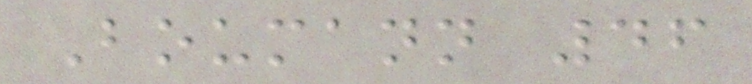Boumann 46
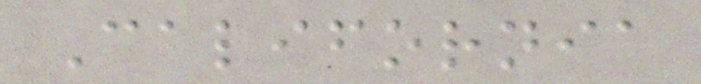California
